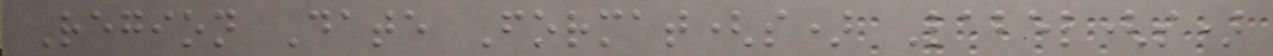Region Date Format(s) Label(s)
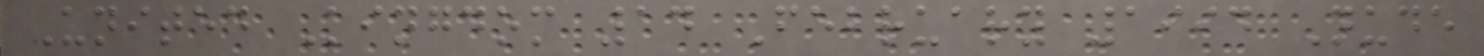United Kingdom 14 February 1994 Nude
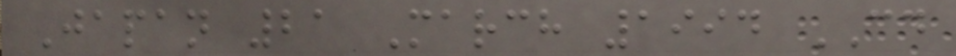Japan 21 March 1994 CD
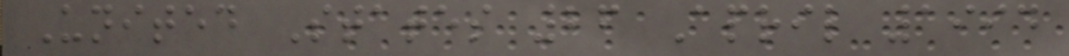United States 26 April 1994
